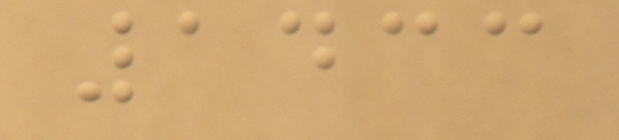1433
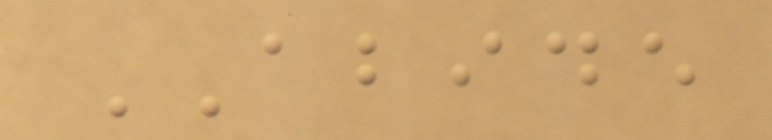ABIDE
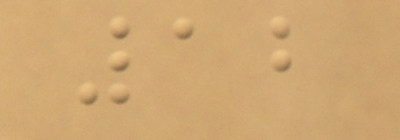12
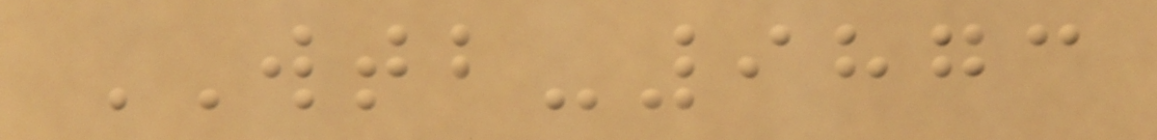WTB-9873
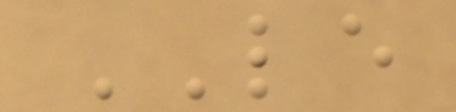LE
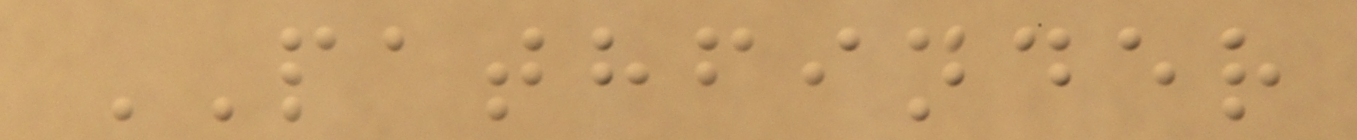PATHFINDER
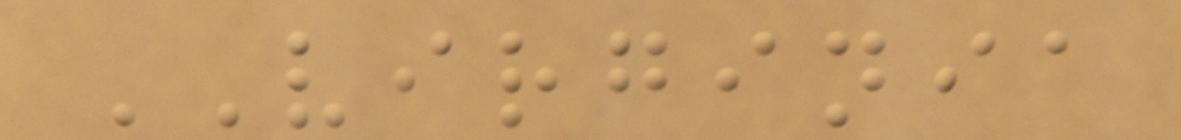VIRGINIA
